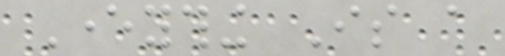Everything Is a
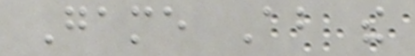Game About the
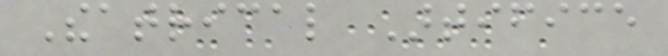Theatrical Artifice
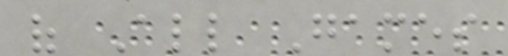of All Games
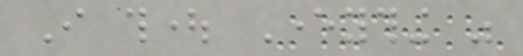I thought Everything was
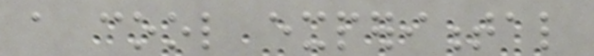a cool experimental
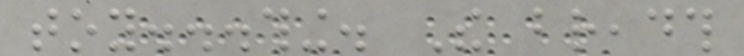toy...thing. The breadth
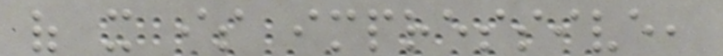of it is impressive,
